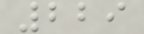229
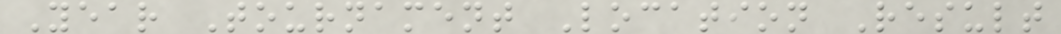Year Tournament Location Result
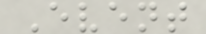Event
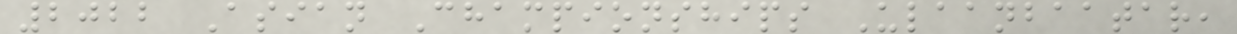2022 Asian Championships Ulaanbaatar,
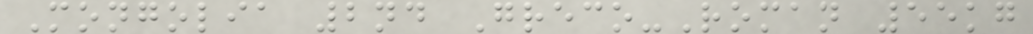Mongolia 2nd Greco-Roman 55kg
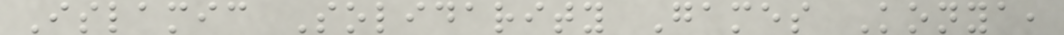Islamic Solidarity Games Konya,
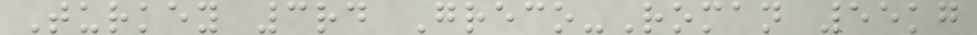Turkey 3rd Greco-Roman 55kg
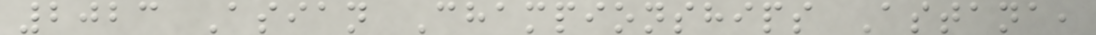2023 Asian Championships Astana,
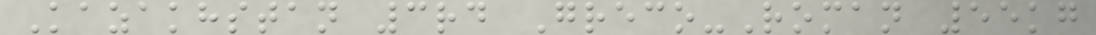Kazakhstan 3rd Greco-Roman 55kg
